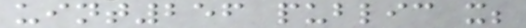uint256 public x;
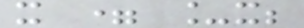x = _x;
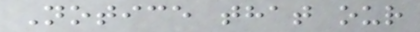Notice that our
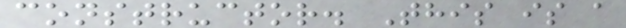constructor. This is a
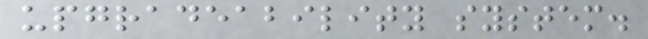upgradeability system.
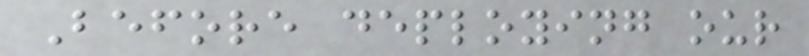Before deploying our
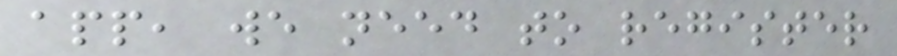app, we need to register
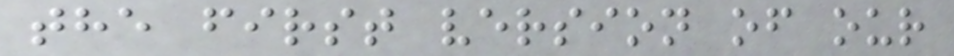the first version of our
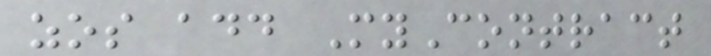zos add MyContract
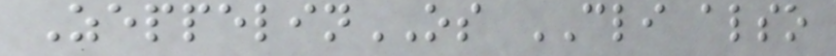ZeppelinOS CLI also
